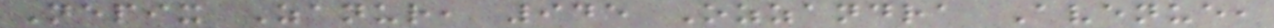Nepix Zanur, 945 Ozzandra Avenue,
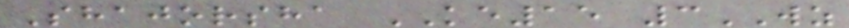Shajorsha KE15 3WZ
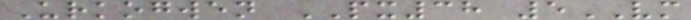Urkogwen PX38 5VM
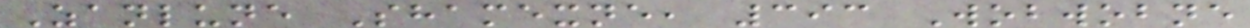Zanlune Shamexne, 393 Wobwobne
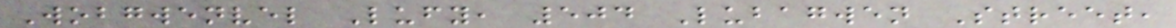Wobgwenvel Lufy, 504 Lubagwen Street,
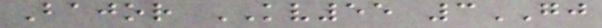Bajor KV55 3GJ
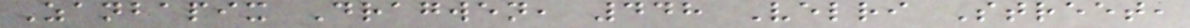Zanbapix Dragwen, 448 Velri Street,
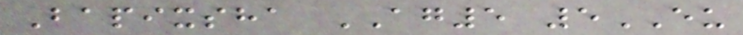Bapixsha AG5 5EU
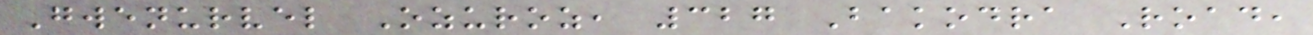Gwenurvel Ozuroz, 327 Bakodra Road,
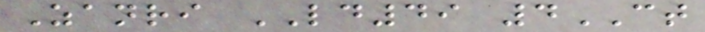Zanri LD49 4CT
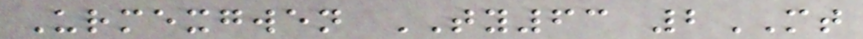Urmexgwen TY63 2MT
